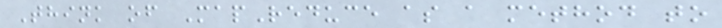Think of MapReduce as a method to
